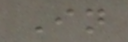In
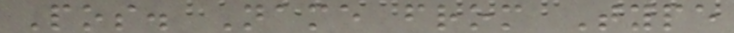Pos. Name from Type
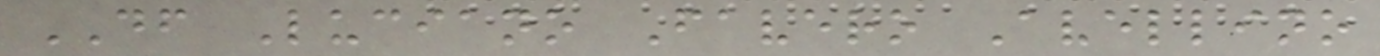DF Luciano Favero Avellino
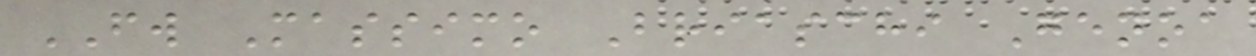FW Massimo Briaschi Genoa
